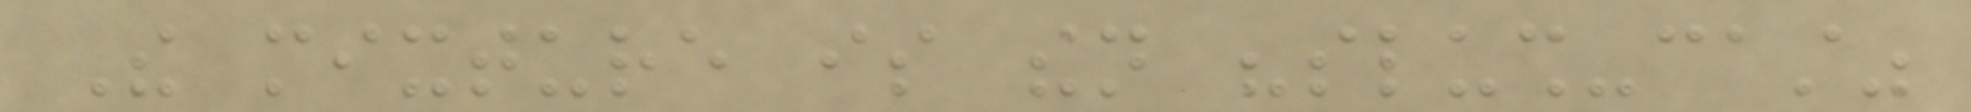The mixture is then "slush-cast"
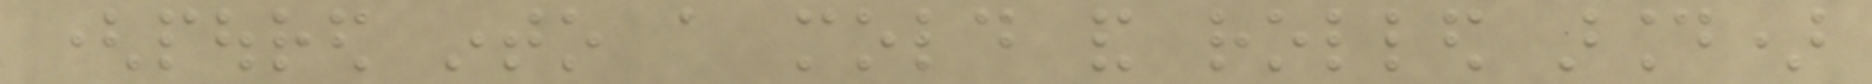(poured into a mold and rolled around)
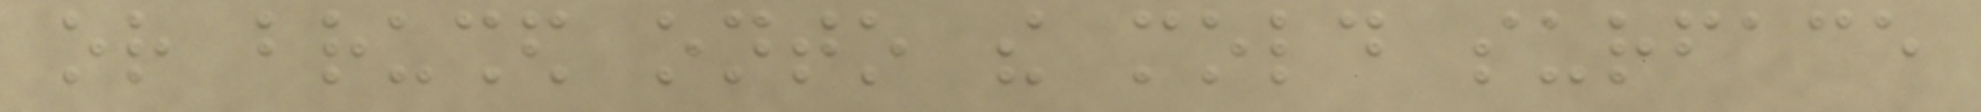or brushed onto the mold surface
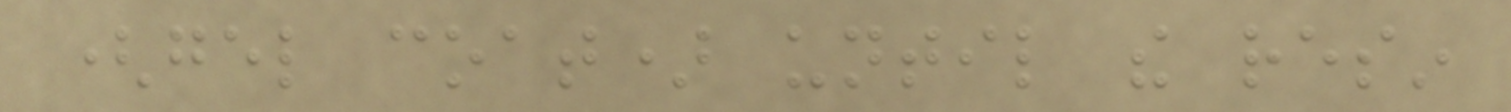(gel coat) until the resin
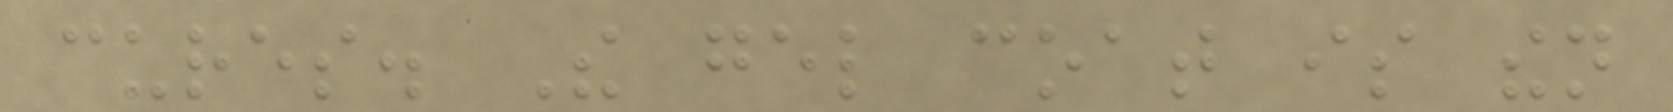cures. The gel coat is then
